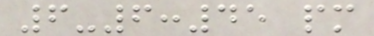6-6:45 pm
